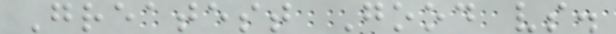Greatest Good vs.
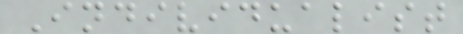Individualist
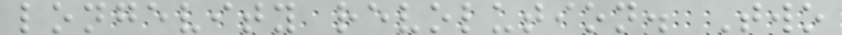longevity revolution. Two
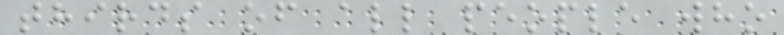thirds of all people who
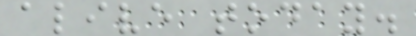alive today.
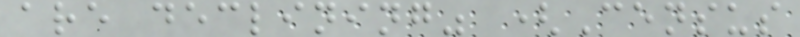are declining" (Census
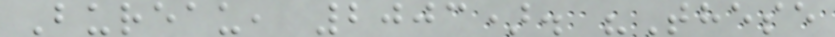Bureau, 2003). "These
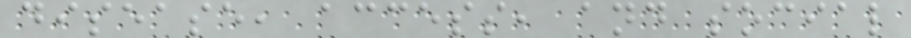disease, access, and social
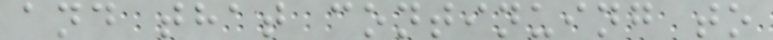and that continuing to
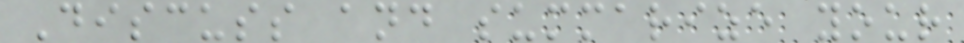Discuss and summarize your
